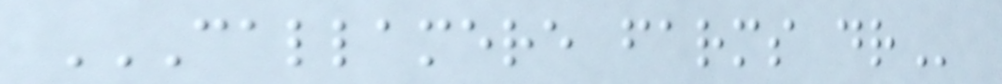CALLAMERE FARMS DR
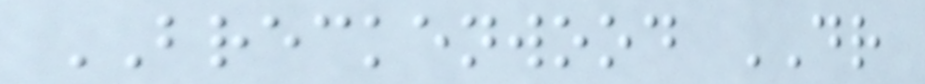BRECKENWOOD DR
